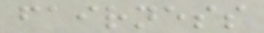fairness
